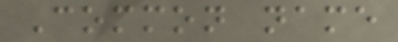Common name
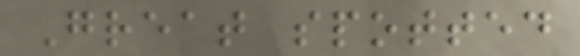Great spotted
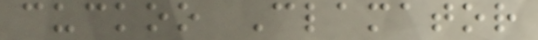cuckoo Clamator
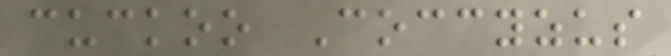cuckoo Coccyzus
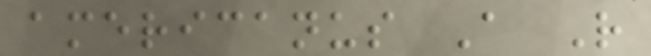americanus A R
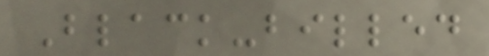Black-billed
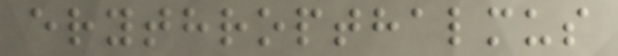erythropthalmus
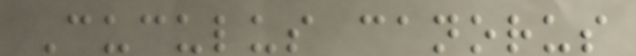Cuculus canorus
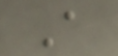A
